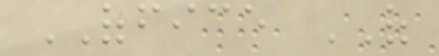OFFICE OF
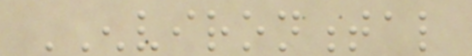ENVIRONMENTAL
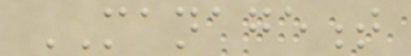MANAGEMENT
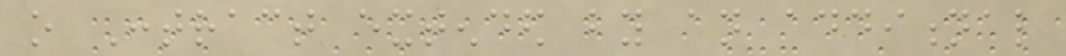o Contract extended by an additional
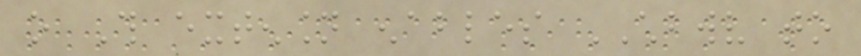o This extension enables CHBWV to
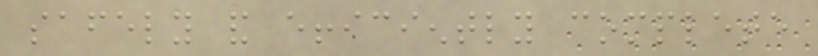safely and efficiently complete
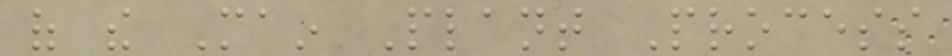of the Main Plant Process
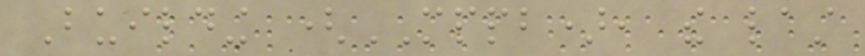Building (MPPB), the last
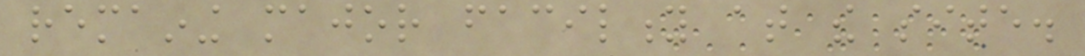remaining major facility at the site.
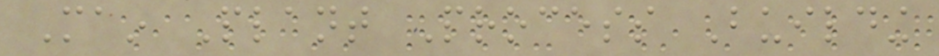Main Plant Process Building
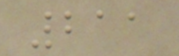211
